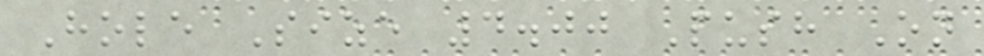Hole Size 4.00 Push On
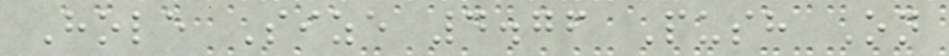Hole Size 4.76 Push On
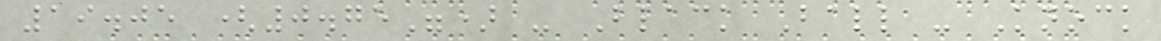19.05 (0.75") - Black Ball - Knock
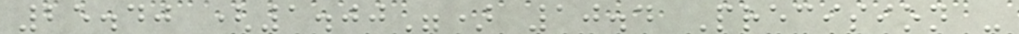25.40 (1.00") 10.4 Precision -
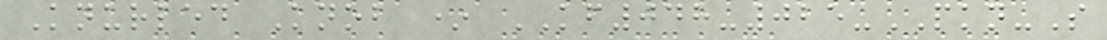Knurled Knob * KF048-025-PKN-S
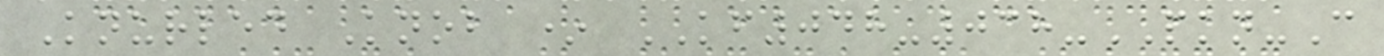Knurled Knob * KF048-038-PKN-C
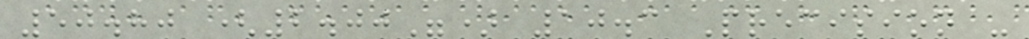50.80 (2.00") 10.3 Precision -
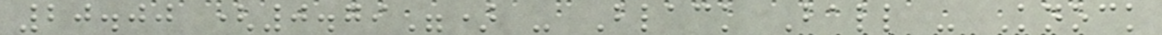20.00 (0.79") - Black Ball - Knock
